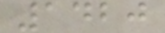1420
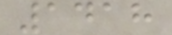1418
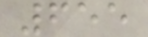655
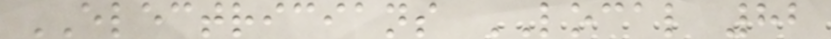ELECTRICIANS LOCAL 82
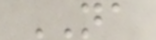NA
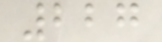227
